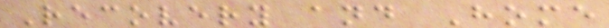Recovery and Home
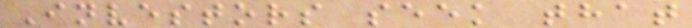Investors seek that
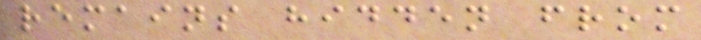remains hidden from
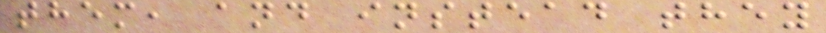them, and instead they
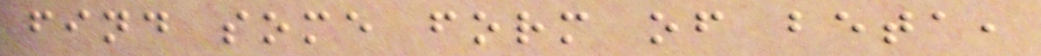find some form of beta,
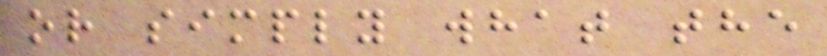or simply what the
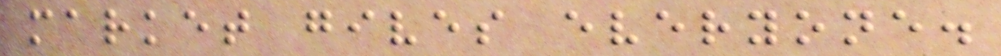market gives everyone.
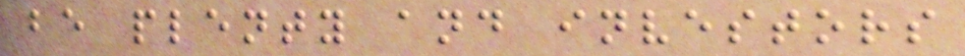be plenty and investors
